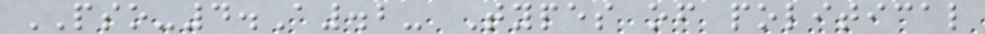PSO-4.A.2- Types of political
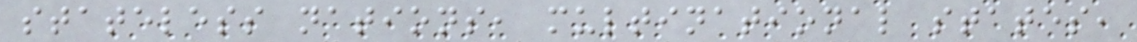stateless nations, multinational states,
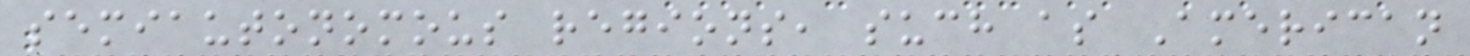semiautonomous regions, such as American
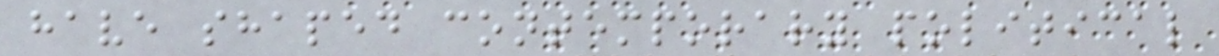have shaped contemporary political
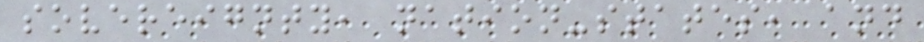sovereignty, nation-states, and
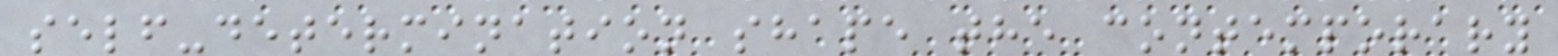self-determination shape the contemporary
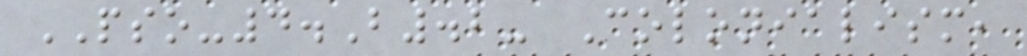PSO-4.B.2- Colonialism,
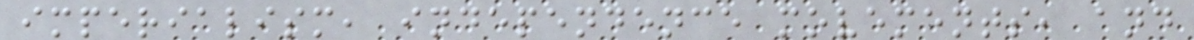imperialism, independence movements, and
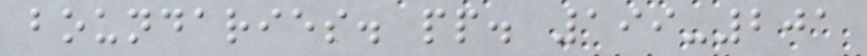boundaries. pp. 199-201
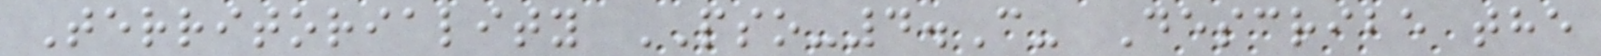Territoriality PSO-4.C- Describe the
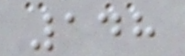148
